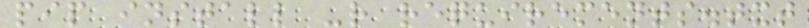pip install -r requirements.txt
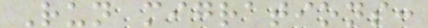Run migrations:
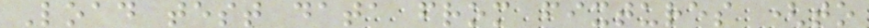Load test data from fixtures (to
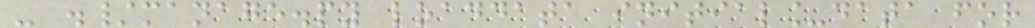- ./manage.py loaddata initial_data for
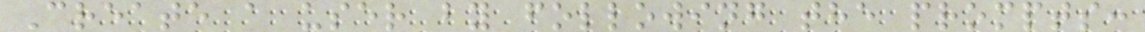Create a user by following the prompts:
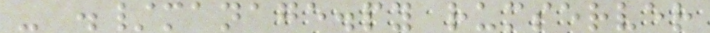- ./manage.py rumserver
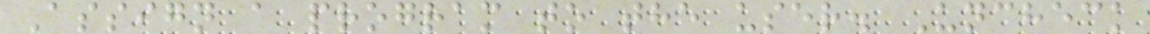Assign a program to the user. Uncheck
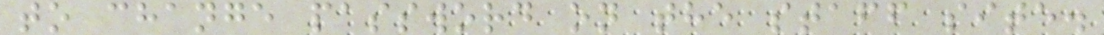to change password on the staff site.
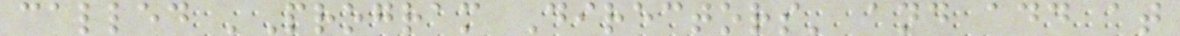called 'Program Directors' and add at
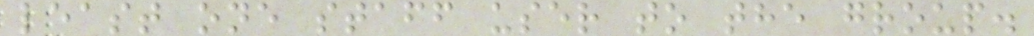least one staff user to the group.
